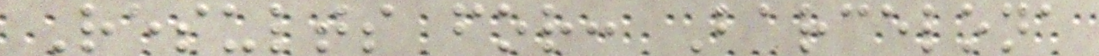Results for: Barcelona
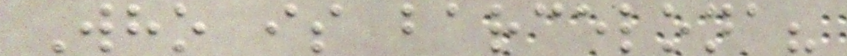Who is barcelona?
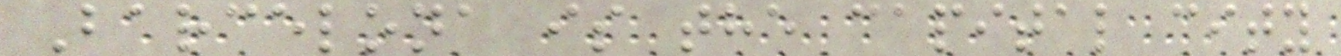Barcelona is the capital city
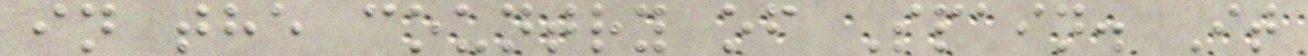in the country of Spain. It
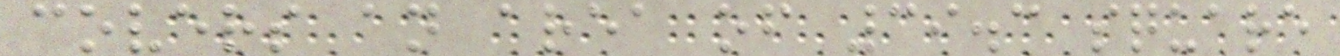covers an area of 39.3 square
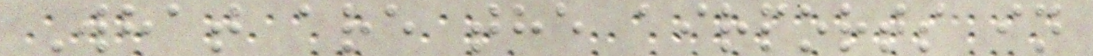What are the airports in
